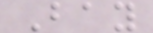Bay
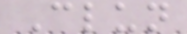Clun
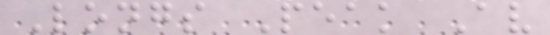Longs Peak Av
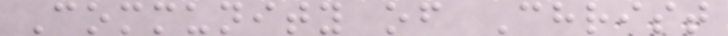Community of Christ
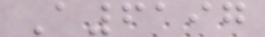A6197
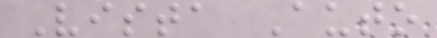Vista Auto
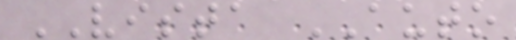VISTA AUTO
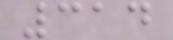314
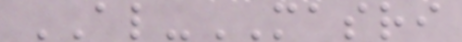AL-MASRI
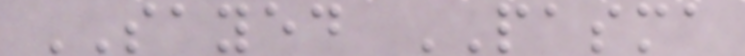SAYED PASMA
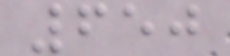650
